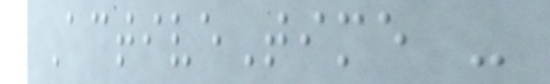ActiveTime -
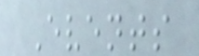Events
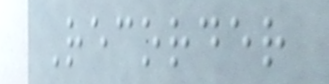Recorder
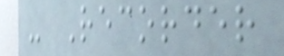- Recorder
